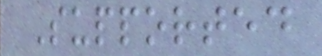Supported
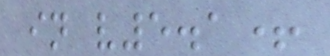in v5.1+
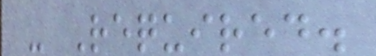- Required.
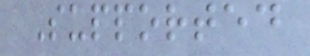Supported
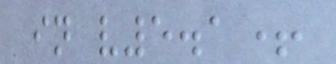in v5.1+
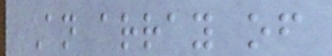An array of
